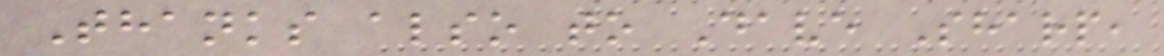Thanks also to Dave Sharp,
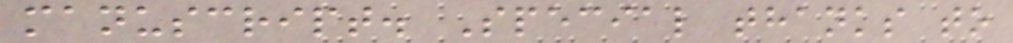manuscript. Special thanks to
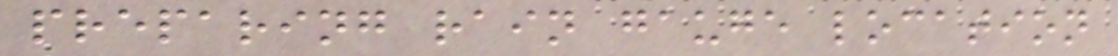preparing rain gauge location
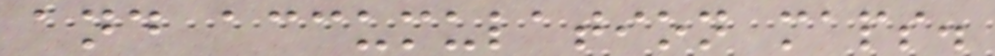and accumulation maps.
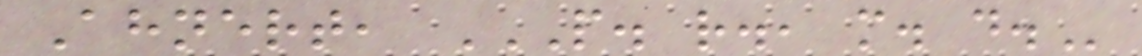Ahnert, P. R., M. D.
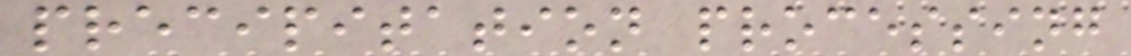precipitation processing
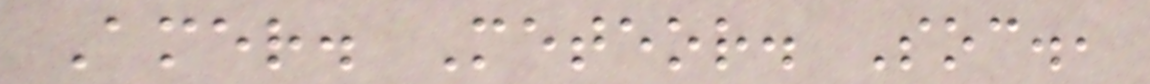Amer. Meteor. Soc.,
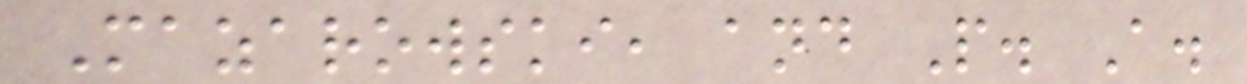Mazarowski, and P. A.
